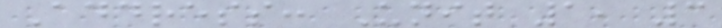Address: Unit 1, 3
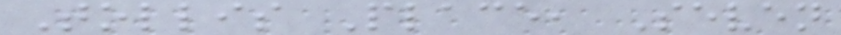Tollis Place, Seven
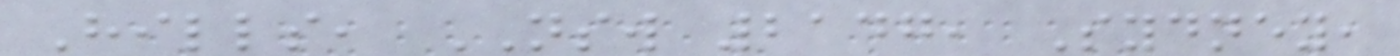Hills, NSW 2147, Sydney,
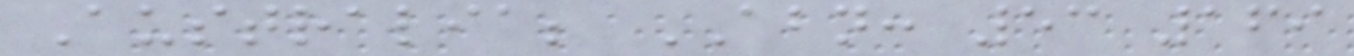Australia; ABN: 53 169
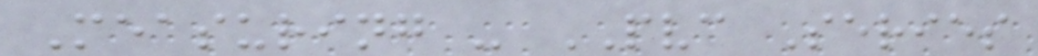Measuring - PVC Series
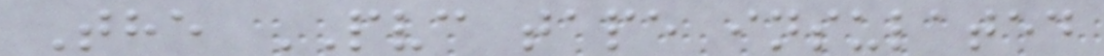The PVC tape insulated
